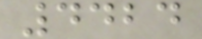4424
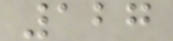127
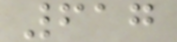617
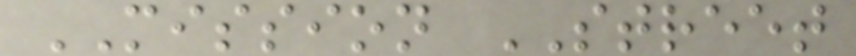MISSION STREET
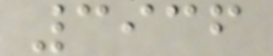3936
